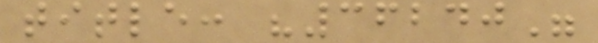title: "36240"
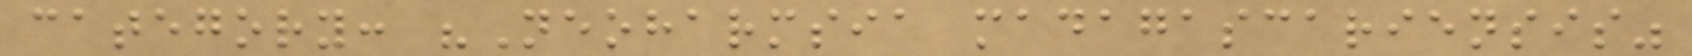category: "Neoharmsia madagascariensis"
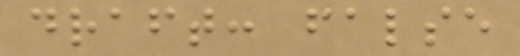draft: false
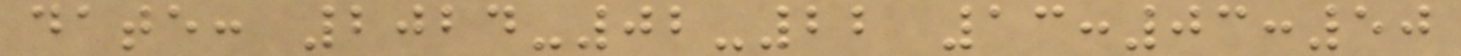date: 2024-02-22 13:03:50
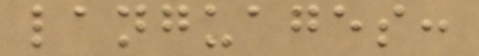languages:
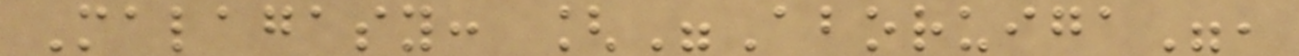Malagasy: ["Aboruiga",
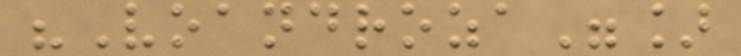"Voandroza"]
